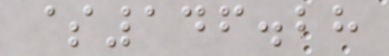$146.28
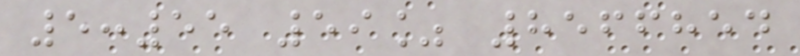5:55 59% 8566854
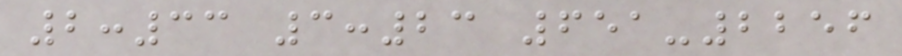2:33 3:23 651-2256
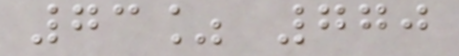73% 770
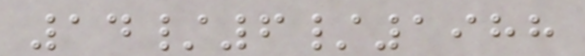14/6/1988
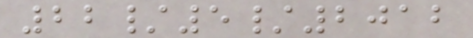22/5/2012
